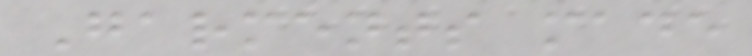Garments made
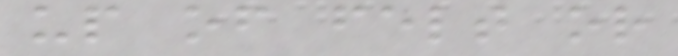up of felt or
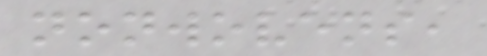nonwovens,
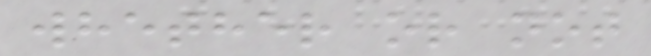whether or not
